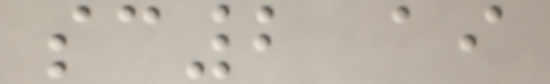sc2 ai
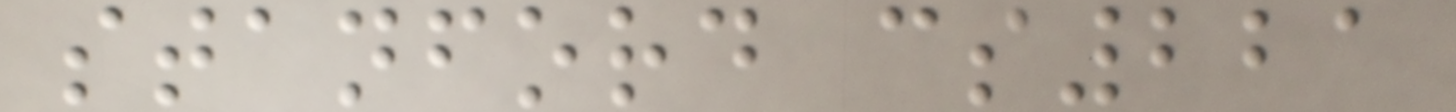stanford cs221
